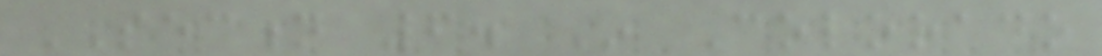SECTION 6. In Colorado
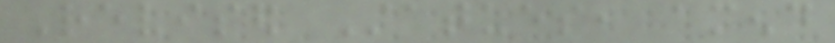Revised Statues, amend
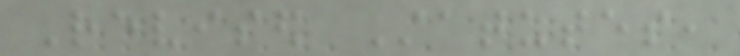Revised Statutes,
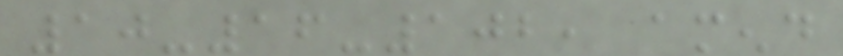10-16-102, amend
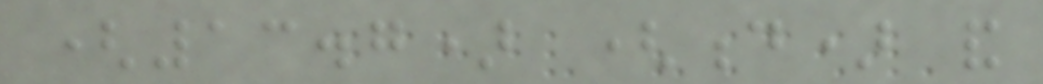(13.7) (d) and
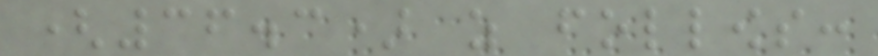(36.3) as follows:
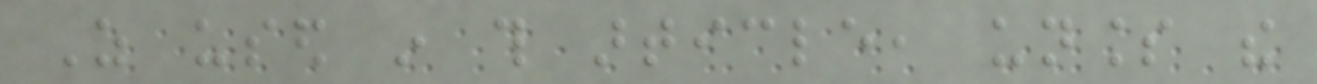As used in this article, unless the
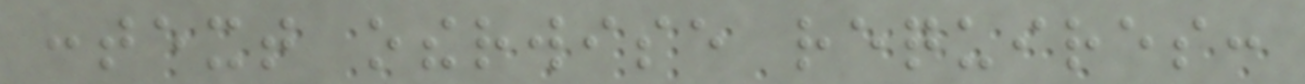context otherwise requires:
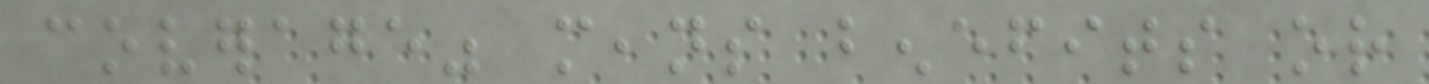coverage" means benefits or
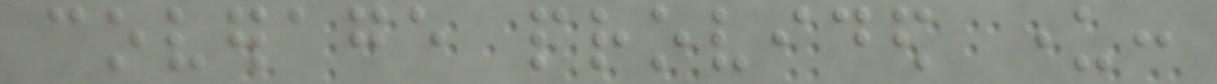coverage provided under:
